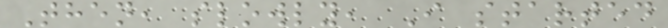Then, slowly, I started
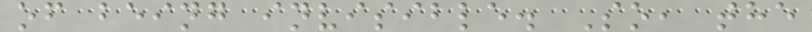of being invisible. So, the
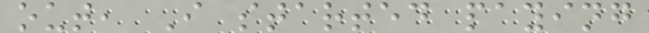out, I started paying
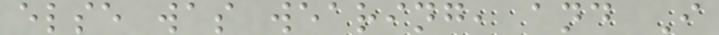else was wearing, and I
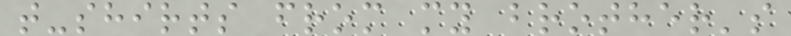t-shirts from my brother's
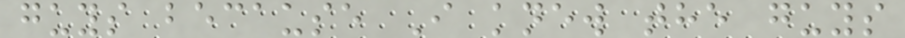guys because I knew the guys
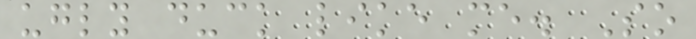ugly duck like me. So
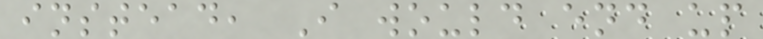instead, I would end up
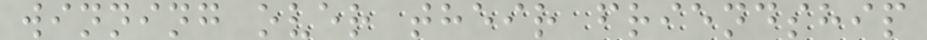winning over their friendship
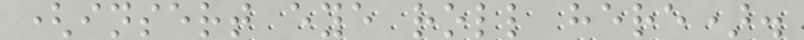(insert eye roll here).
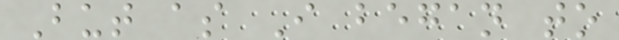But as I began to
